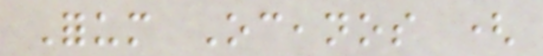Forum Oceanos (
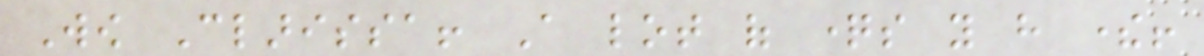Wow Clarissa! A lot of questions you have there!
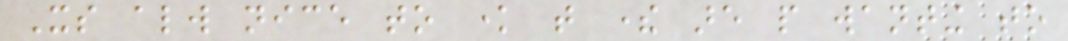Its always nice to know that there are people wanting to
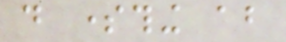do something about
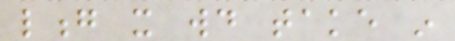long it would take in
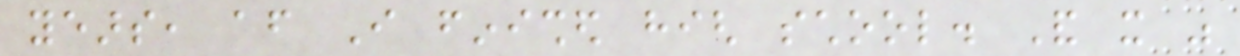years, after I finished high school. And it was
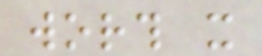worth it
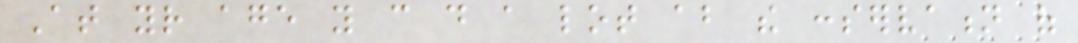At your age you can do a lot about the conservation of
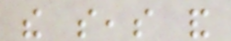the seas and
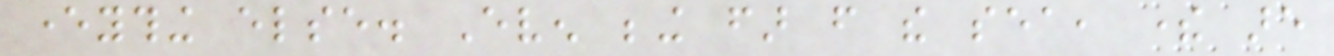everything else. Even being far from the sea, there are
